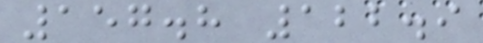157.8 122.9
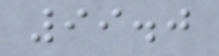99.0
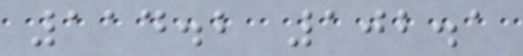114.2 102.1
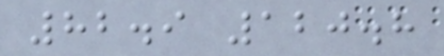82.9 120.8
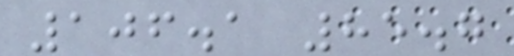106.1 85.7
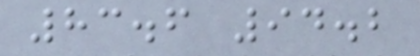83.6 94.2
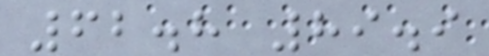62.8 89.9
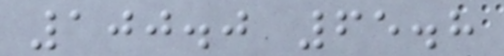100.0 65.8
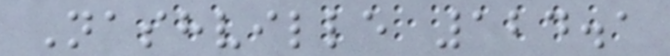Nashville 124.1
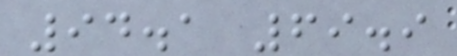94.1 69.9
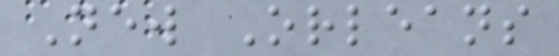New Orleans
